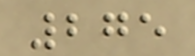275
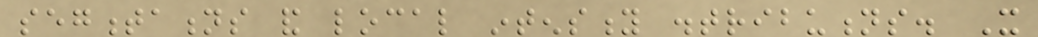segmentations and local intensity distributions. It
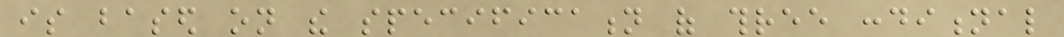is based on the specification of three conditional
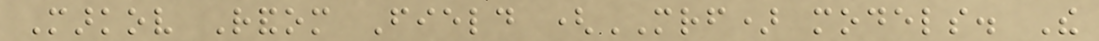Markov Random Field (MRF) models. The
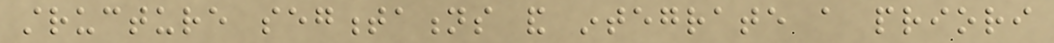structure segmentations and integrate a priori
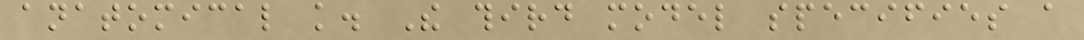anatomical knowledge. The third model specifies a
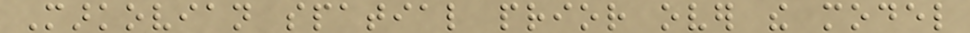Markovian spatial prior over the model
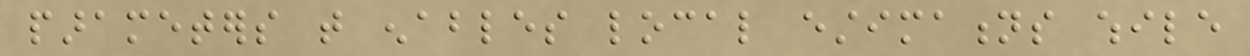parameters that enables local estimations while
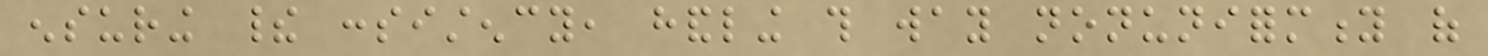ensuring their consistency, handling this way nonuniformity of
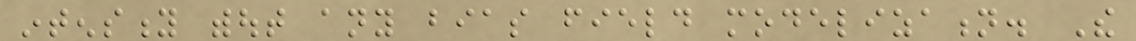intensity without any bias field modelization. The
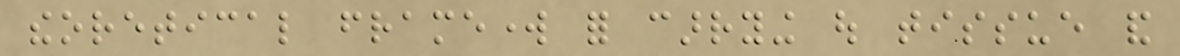theoretical framework for carrying out tissue and
